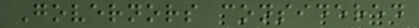Governors considered
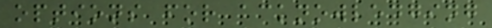options for acknowledging
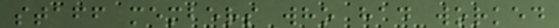staff members who had worked
